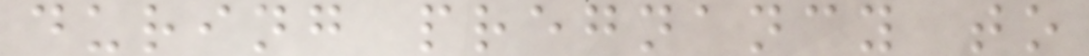during pregnancy to
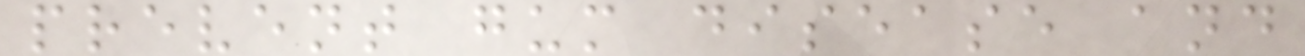prevent gum disease and
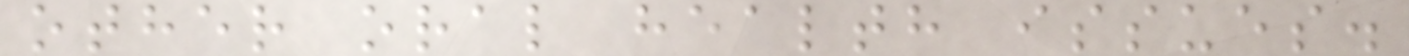other oral health issues.
